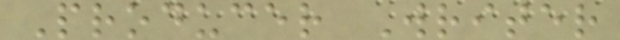Producer Writer
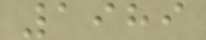1989
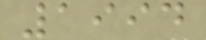1994
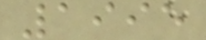1995
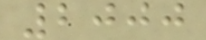2000
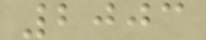2003
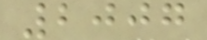2007
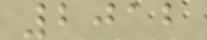2012
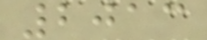2013
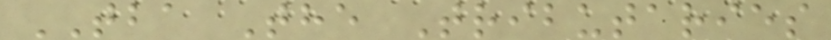TBA The Tributaries
